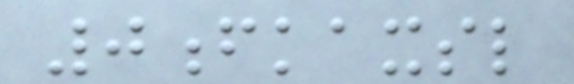0fkaxsl
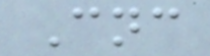Cnc
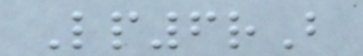Lp6rB
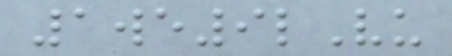1we9lVu
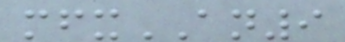mfxAN9
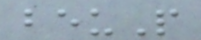beuP
